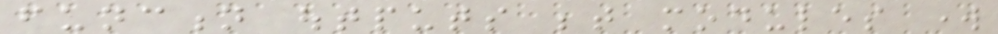function outputs between modules work
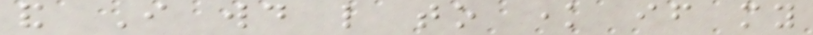and I would like to know if my
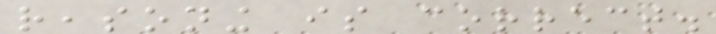reasoning is correct.
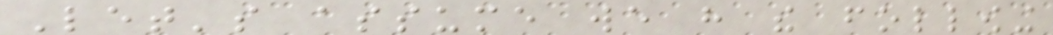Let's assume we have the following
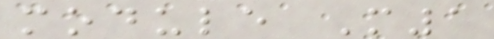module M1
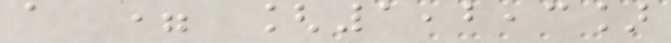a = [1,2,3]
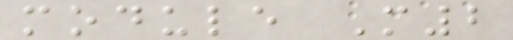module M2
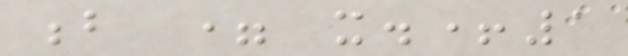b = x.+1
